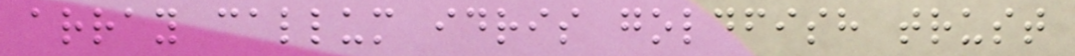array callum idris goldfish trust
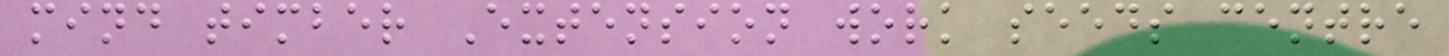mind timber Extension work seeds centre
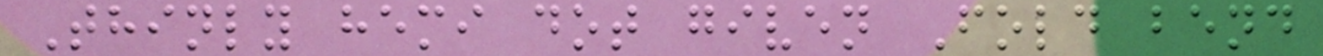Thinly hemi dot given Fold bend
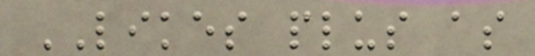LIKES plus as
